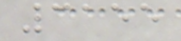3155
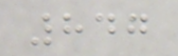847
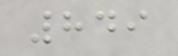849
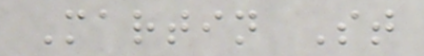Martin St
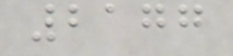2177
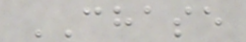CHASE
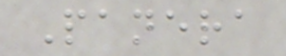Panera
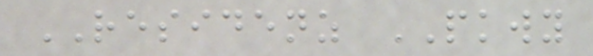RESIDENZ PKWY
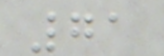71
